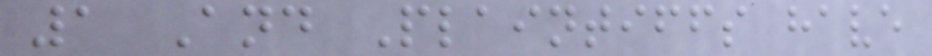1 And Plaintiffs have
